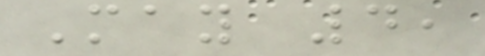May 4,
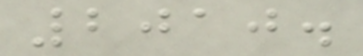2010.
